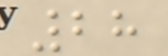28
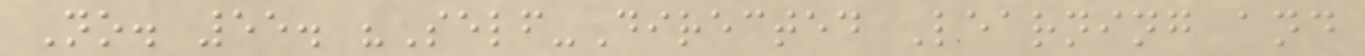No. 55. "Self-Directed Learning and
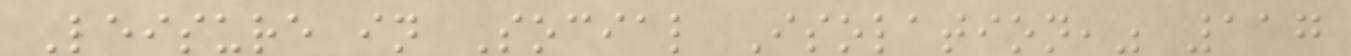Leisure in Social Isolation," 117
